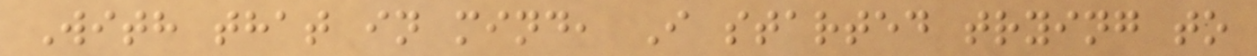With that in mind, I started trying to
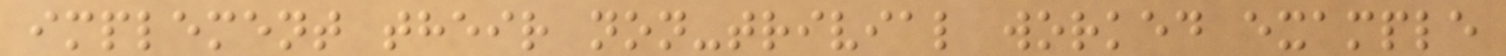implement their non-trivial worked example
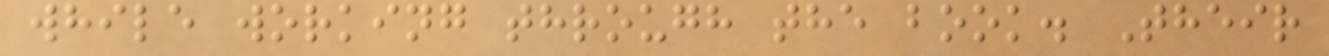while working through the book. Their
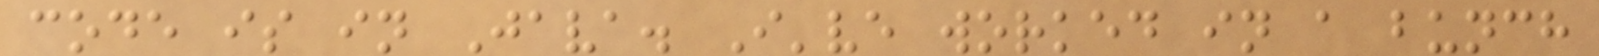code is in Java. I've worked in a bunch
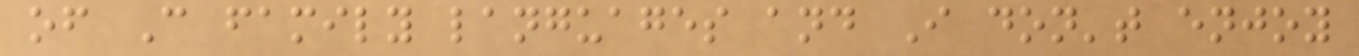of C family languages and I don't enjoy
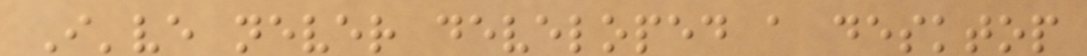I've never developed a desktop
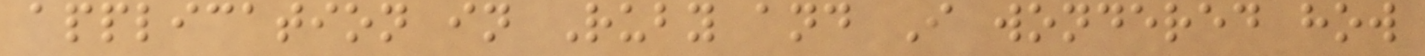application in Ruby and I wondered how
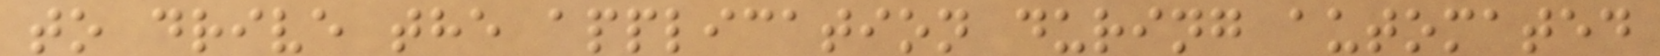to drive the application during automated
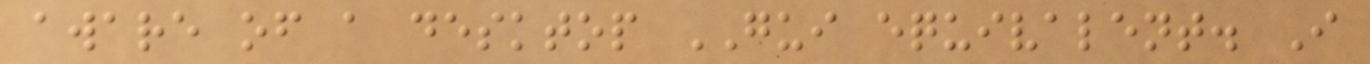aware of a desktop GUI equivalent. I
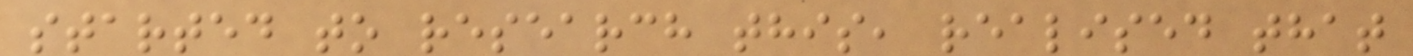started to research this, realised that
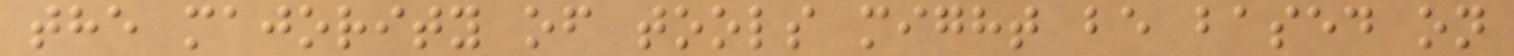the majority of tools might be based on
